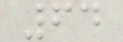64
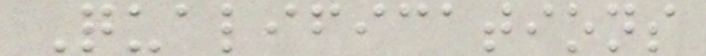Qualifications
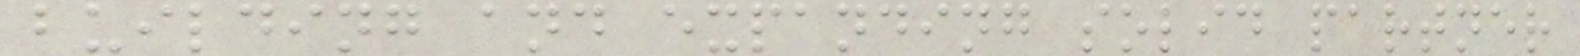building and expanding solid partner
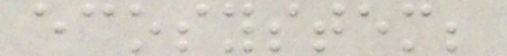ecosystem;
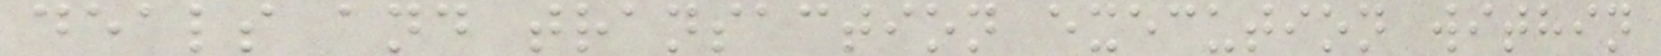deals and transaction execution within
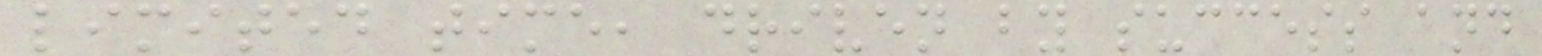limited time, driven by success and
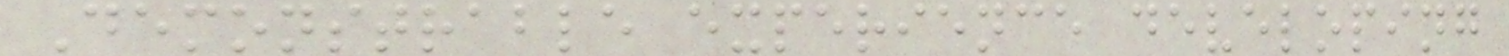Demonstrable experience developing
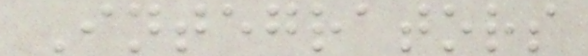Integrators
